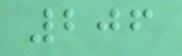206
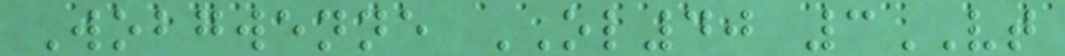Wobgwenne OL40 3VT
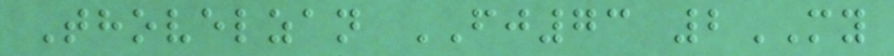Thovelzan FJ73 2MY
